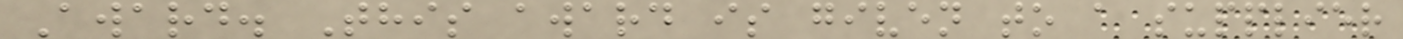Award. This award is given to a supplier
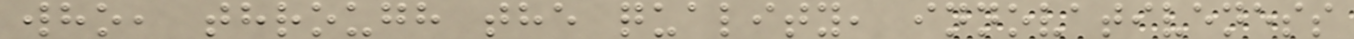who, through the quality, innovativeness
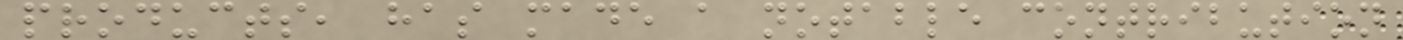products, has made a notable contribution
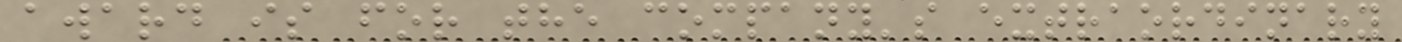award is for the company's extraordinary
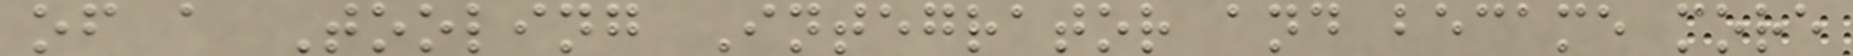of a Tooling Integrator and became more
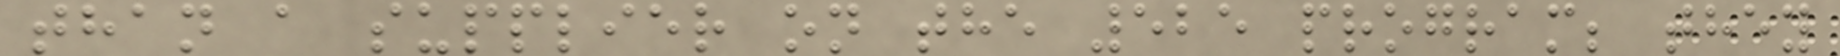than a supplier on the 525 program; they
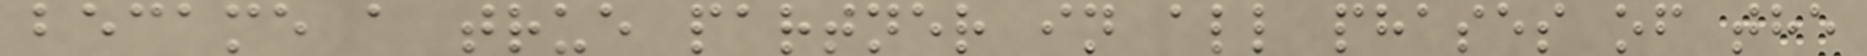became a true partner in all phases of the
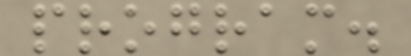program.
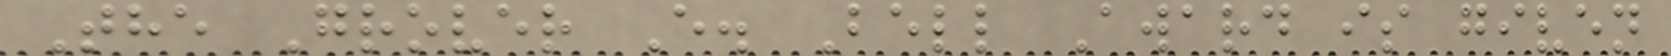The Grover E. Bell Award is given
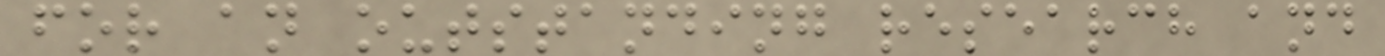for an outstanding research and
